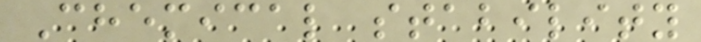Chemical stability
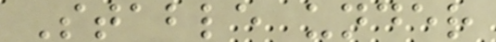Stable under
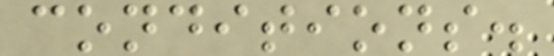conditions.
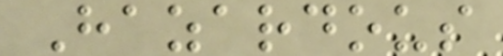Hazardous
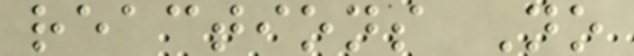reactions No
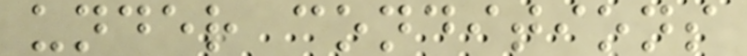under conditions
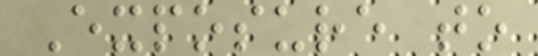Exposure to
